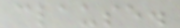clause.
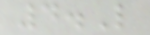4.L
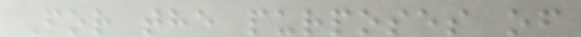For the purposes of
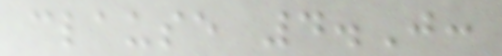clause 4.J:
